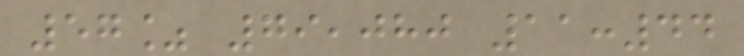57% 79,080 11:44
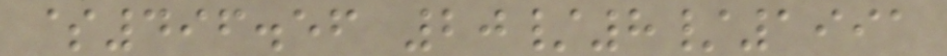$496.56 20/8/1991
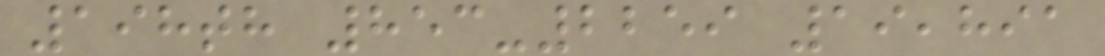198th 853-2259 19,891
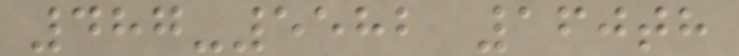487-5582 160th
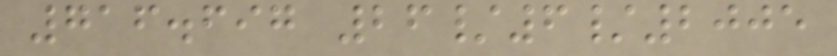716.697 26/6/2005
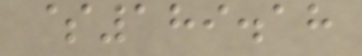$189.18
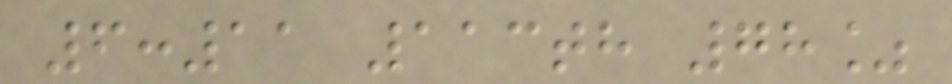6:11 113th 78%
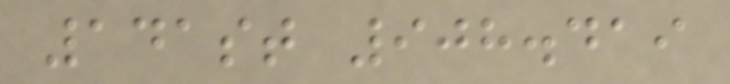141st 908.419
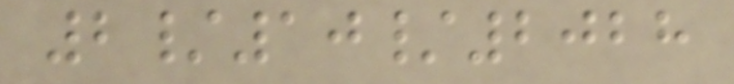2/10/2028
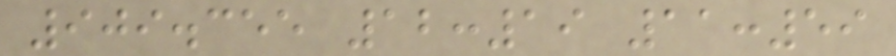909.355 12:19 11:59
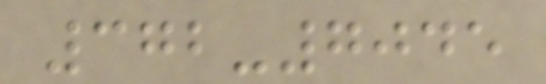372-7045
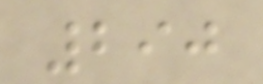290
